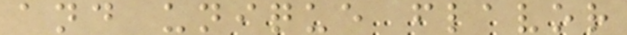and unique flavor
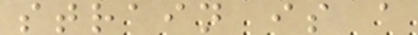strain is a
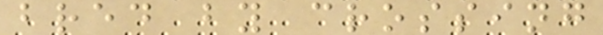bred by crossing
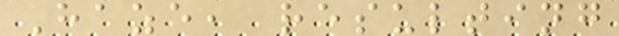Haze, resulting
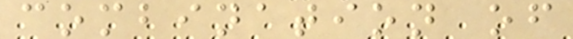combination of
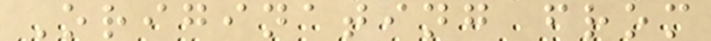Originating from
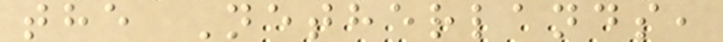the Netherlands,
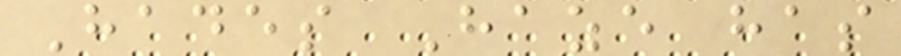Hades Haze has
